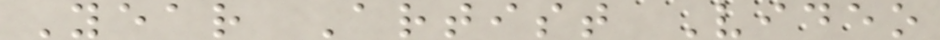Year Artist Video
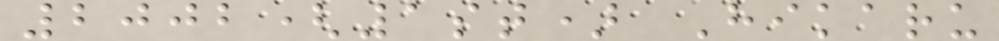2002(1st) Hikaru
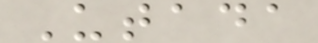Utada
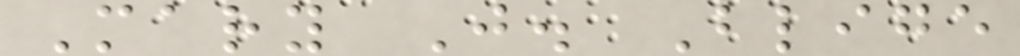Mary J. Blige
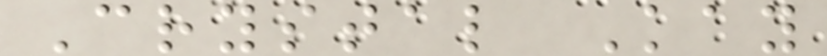Crystal Kay
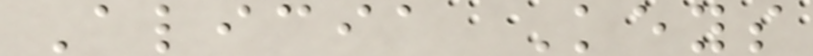Alicia Keys
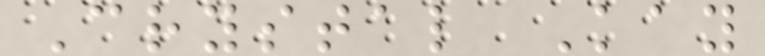Crystal Kay
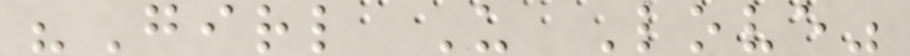"Girl U Love"
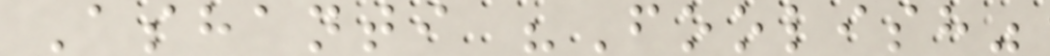Ashanti "Foolish"
